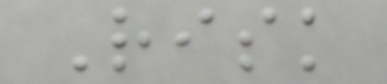Risk
